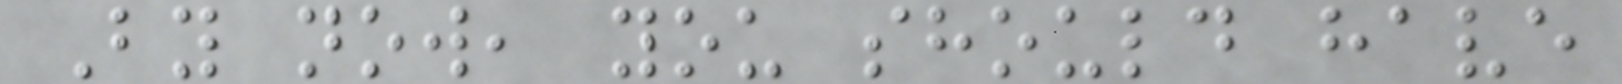By now, you should have
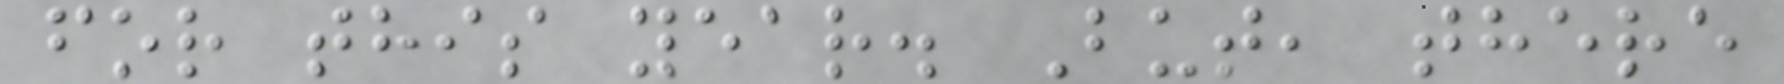for this year. But, there
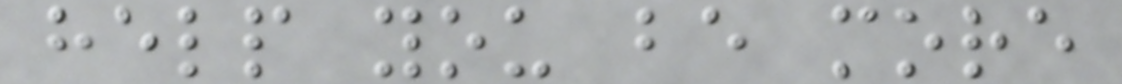help you be more
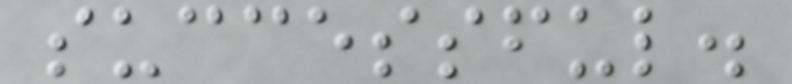successful.
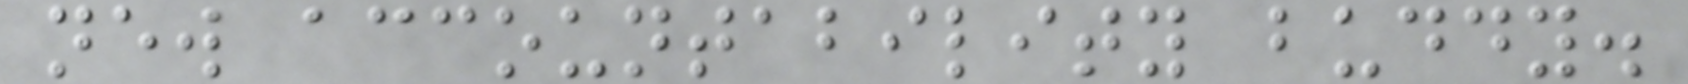new accountability buddy.
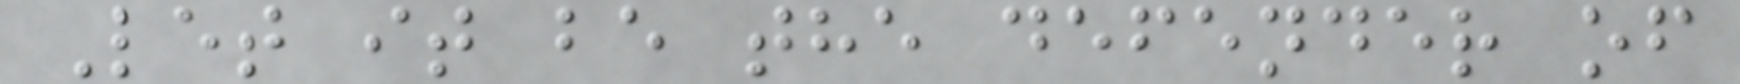Let it be the defender of
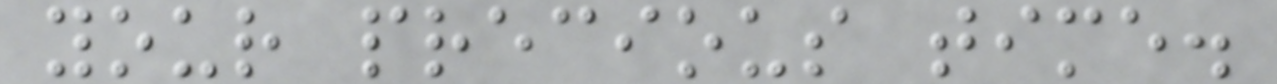your precious time.
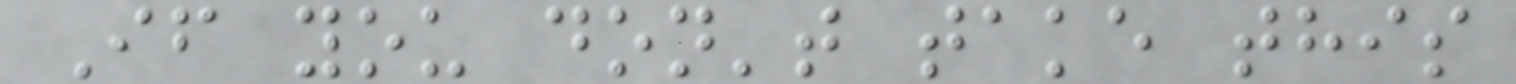If you don't take this
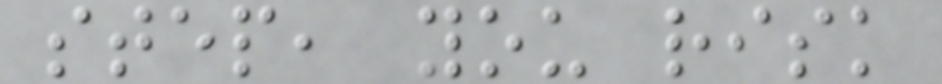step, you risk
